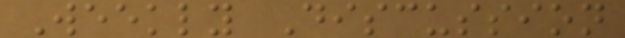Weekly Discussion
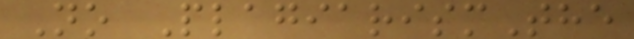No PlagiarismThe
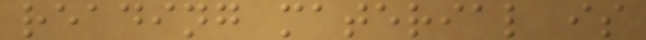reading material is
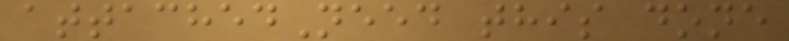attachedNeed this done
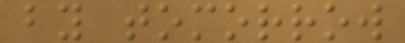by tomorrow
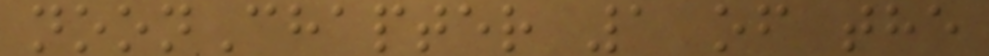noonChapter 1 of the
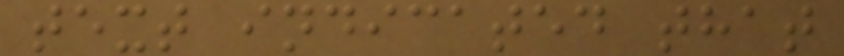text indicated that
